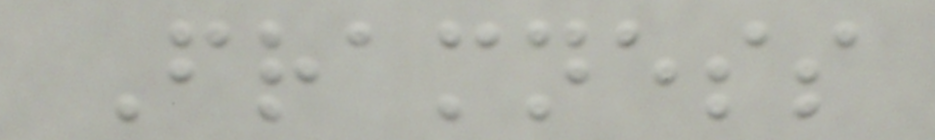Framness
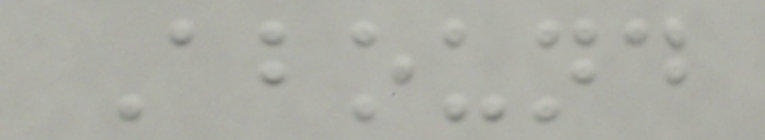Abound
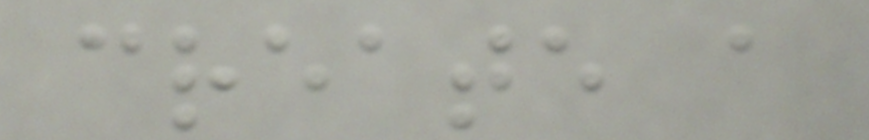create a
